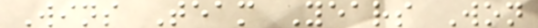Wins Team Years Won
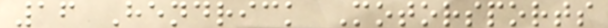16 Hendrick Motorsports
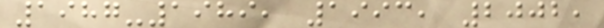1987-1989, 1993, 2002,
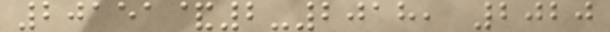20151&2-2018, 2020
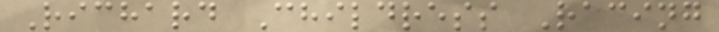Richard Childress Racing
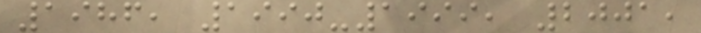1986, 1990-1999, 2001,
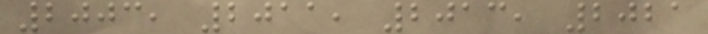2003, 2011, 2013, 2021
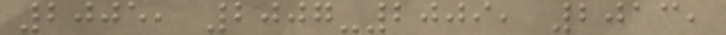2005, 2007-2009, 2013,
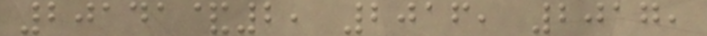20141&2, 2016, 2017,
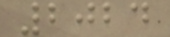2024
